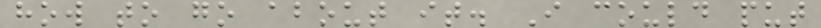how to go about it. I could put
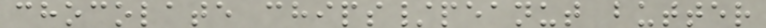chocolate chips/peanut butter
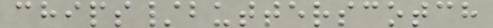chips/butterscotch
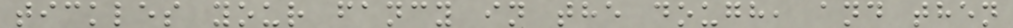tickles your fancy in the dough, and then
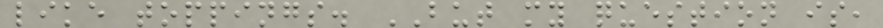like toppings. BUT my question is,
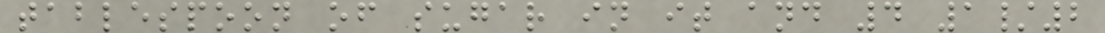tablespoon of sugar in it and 4 1/2
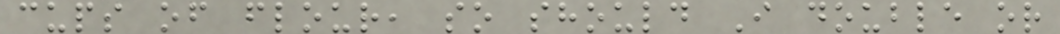cups of flour, so should I double or
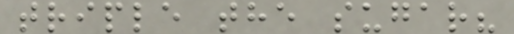triple the sugar?
